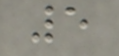5
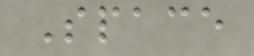Space
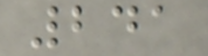241
